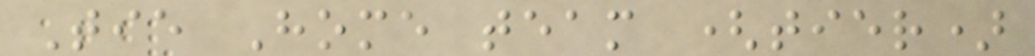Tie Home team (tier)
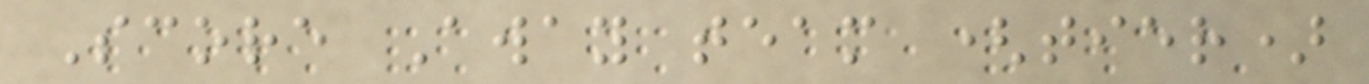Score Away team (tier)
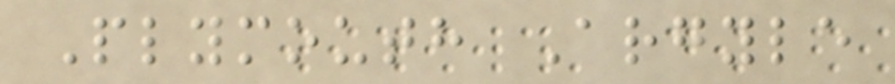Plymouth Argyle
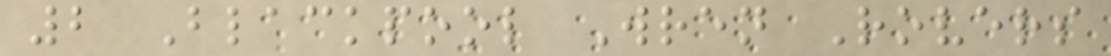2 Blackpool Wren Rovers
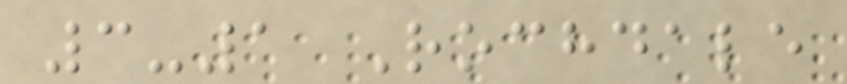3-1 Rochdale
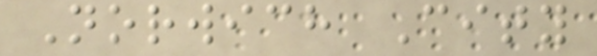Norwich City
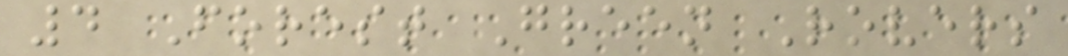4 Forest Green Rovers
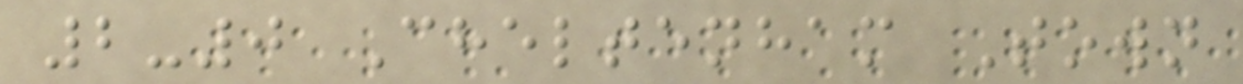2-0 Cheltenham Town
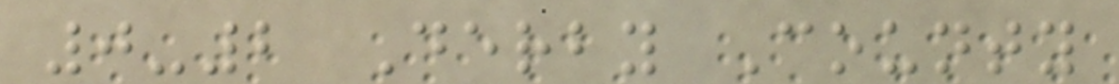0-2 Derby County
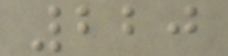220
